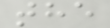the
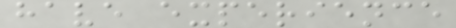have experience
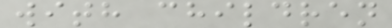with children
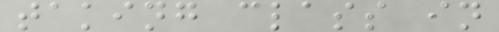taking class in
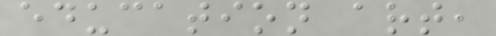education art,
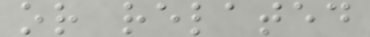or related
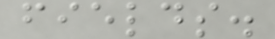fields.
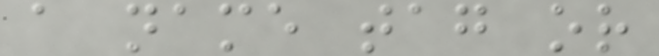a name tag or
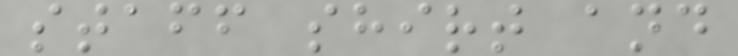staff shirt and
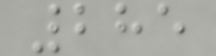285
